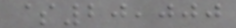$20,000
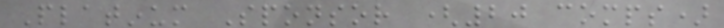Platinum Sponsor (20 comps)
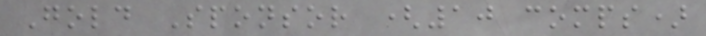Gold Sponsor (10 comps)
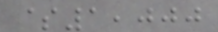$1,000
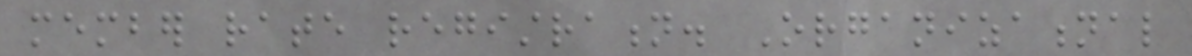member rate registration. Organizational
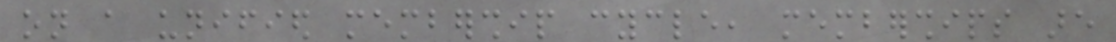on a unified membership cycle, memberships are
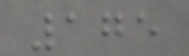175
